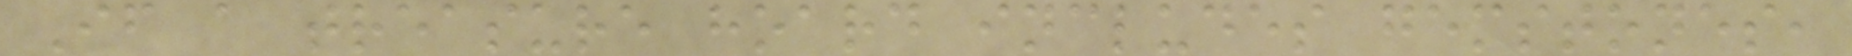If a treasure hoard includes gemstones,
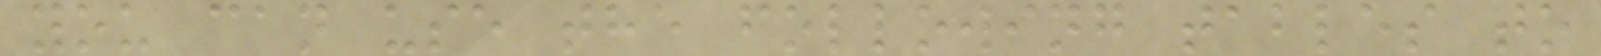you can use the following tables to
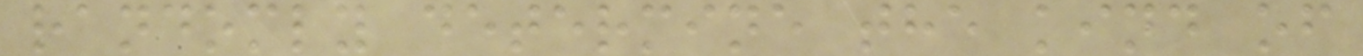randomly determine the kind of
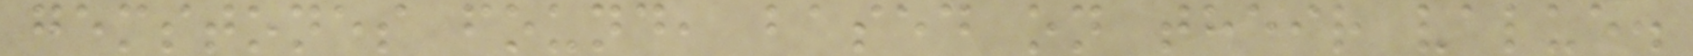gemstones found, based on their value.
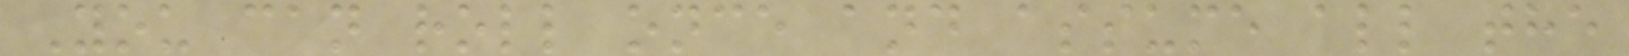You can roll once and assume all the
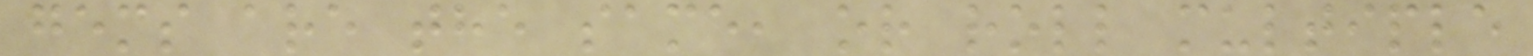gems are the same, or roll multiple
